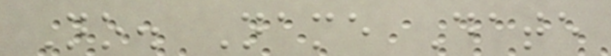No. Name Date
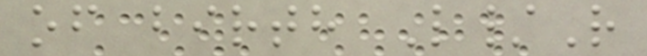of birth L/R
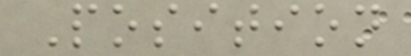Position
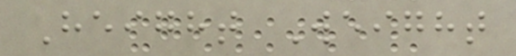Height Weight
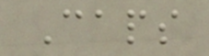Caps
